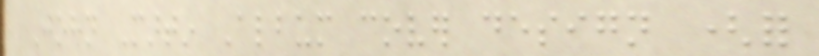John Martin Album cover design (for
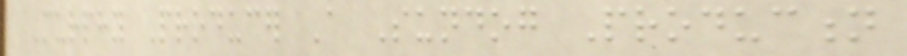Murphy Producer A Sundog Production
